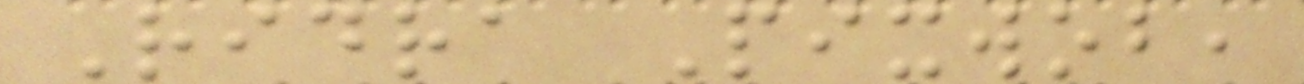Ridra Pixwob,
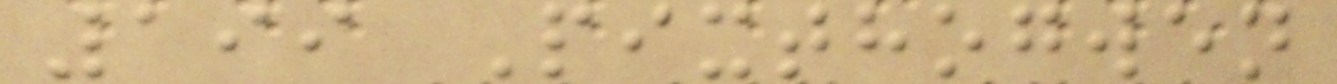199 Pixthogwen
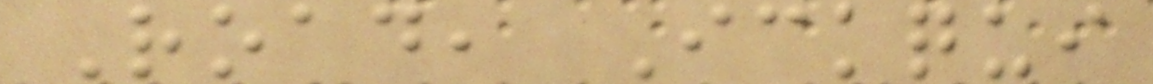Road, Ickqui
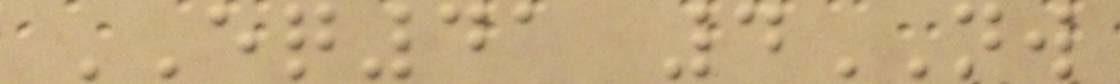EQ41 4NW
